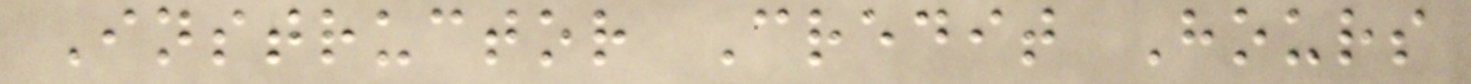Instructor Credit Hours
